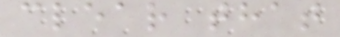clear that
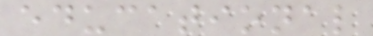educational
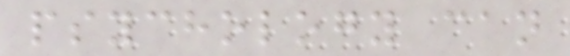psychology can
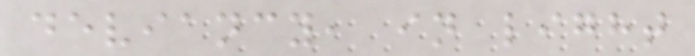deviancy, in light
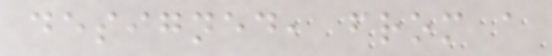designed, from a
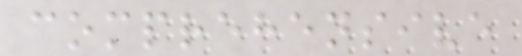comprehensive
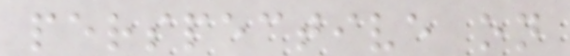perspective on
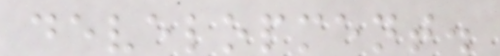development.
